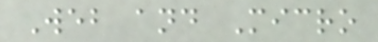Web and Micro
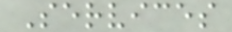Services
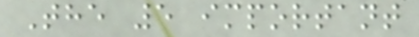The 5 important
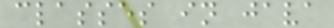classes in java
